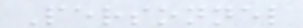Personnel
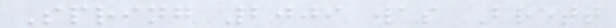Spring 2009 was Brett
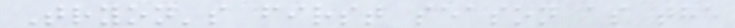Tryon's first season as the
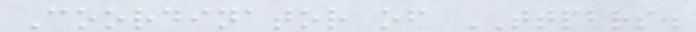Coordinator of TTPBRS.
